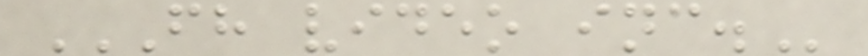FH VIDEO INC.
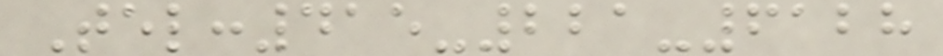Tel:415-221-6128
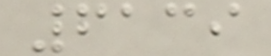6139
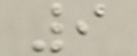9
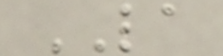LA
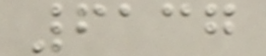6137
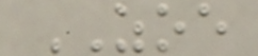ZOE
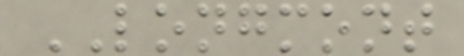LONGMONT
